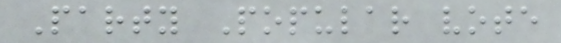Party Popular vote
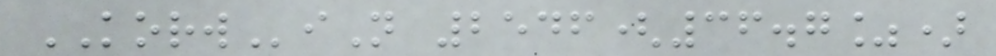KORWiN 2546(36.7%)
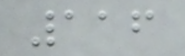116
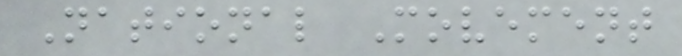National Movement
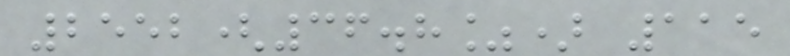2552(36.8%) 115
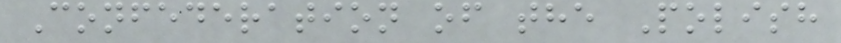Confederation of the Polish
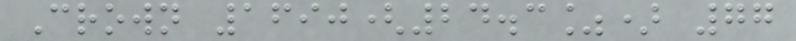Crown 1690(24.3%) 77
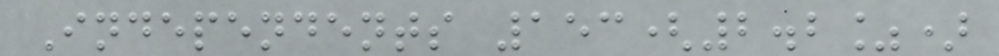Independents 153(2.2%)
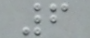6
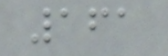161
